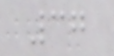37
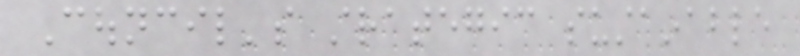Council's strategic sustainable
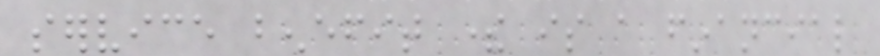service benefit there is a financial
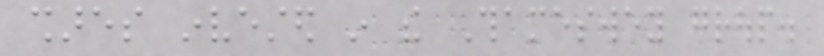shares invested in the Thameswey group.
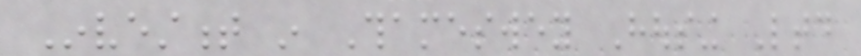Investment in Thameswey Housing Ltd
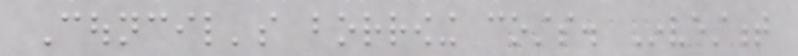Council's borrowing costs. Investment
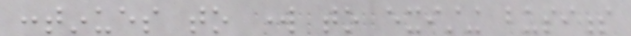continues to work to existing business
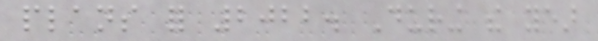plans for 2022. During the year
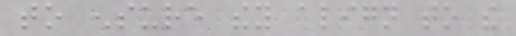to ensure they align to the
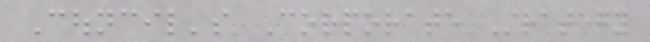Council's Corporate Strategy
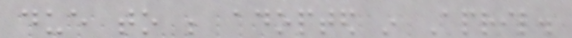due to be adopted in April.
